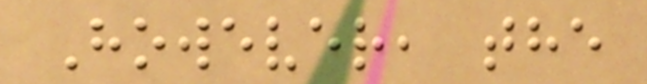However, the
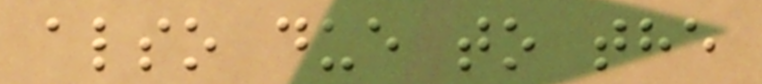also due to the
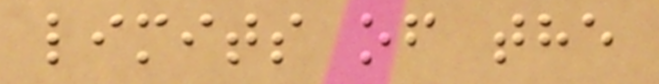limits of the
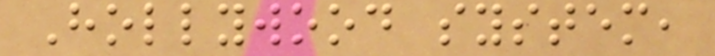Hollywood system,
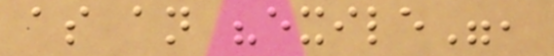as an "exile",
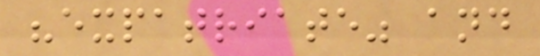"expatriate" and
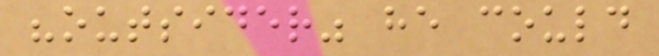"outsider" he could
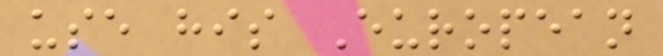use his European
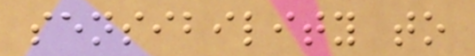sensibility to
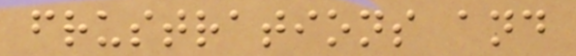frustrations and
